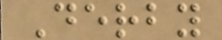Derby
